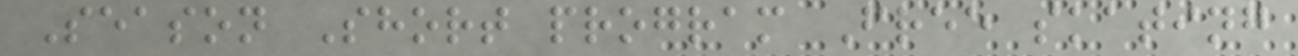Season Short program Free skating
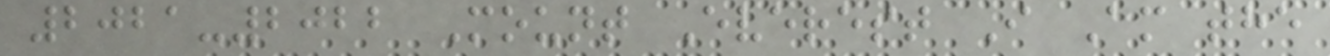2021-2022 Mount Everest I Am the
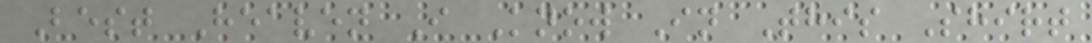Best Heaven I Know In This Shirt
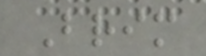Brim
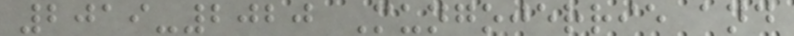2019-2020 Mungojerrie and
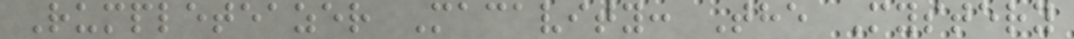Rumpleteazer Macavity: The Mystery
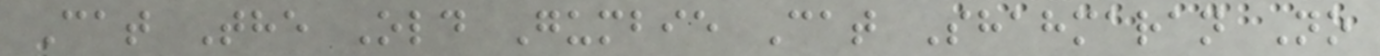Cat The Old Gumbie Cat Shahmaran No
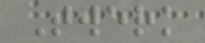Twerk
